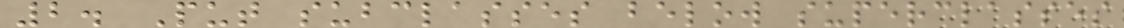2. Put subclasses below superclasses
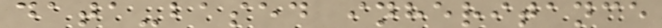data-based inheritance
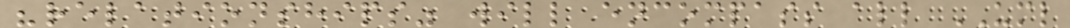"relationships" will encompass all UML
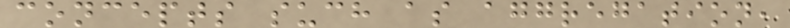concepts such as aggregation,
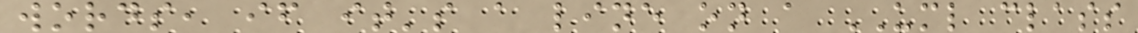words, if it's a line on a UML class
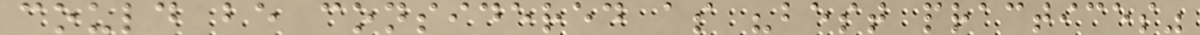could be considered as "best practices"
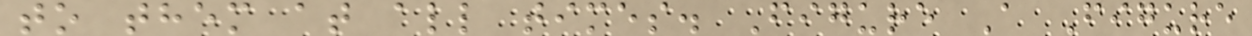to them at all times. Figure A Figure
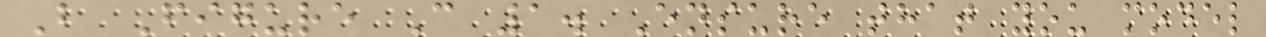B Figure C 1. Ensure that you model
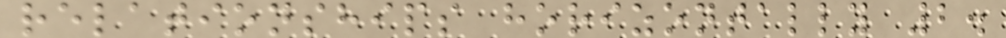relationships horizontally 2.
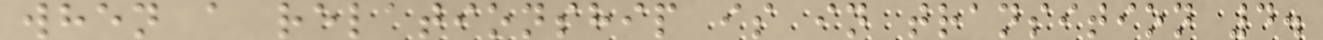when a relationship is in transition 4.
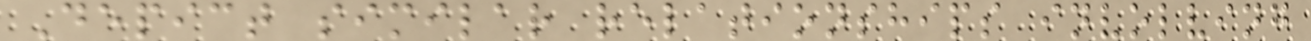Depict similar relationships involving
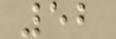52
